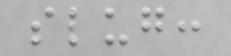slug:
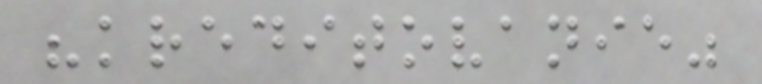"kreditovanie"
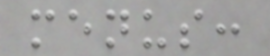menus:
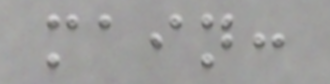main:
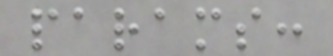params:
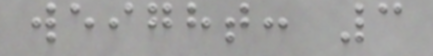weight: 3
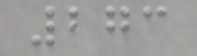273
